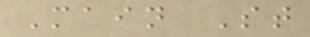Main St
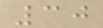30
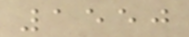1550
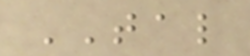TAL
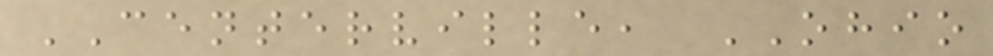CENTERVILLE, OHIO
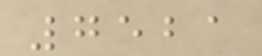7521
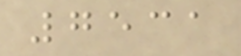7531
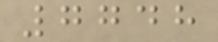7748
